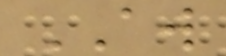AW
